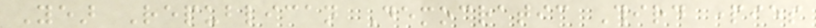Year Republican Democratic Third parties
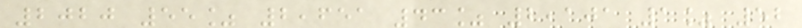2020 55% 2,651 43% 2,101 1% 52
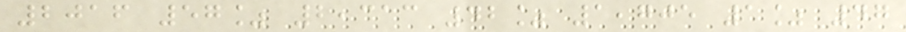2016 57% 2,313 42% 1,705 1% 47
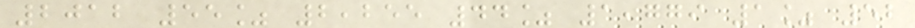2012 55% 2,255 44% 1,779 1% 52
